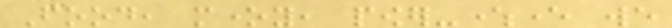Food, money, power-whereever we
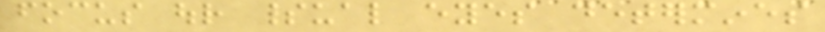focus our spiritual eyes determines
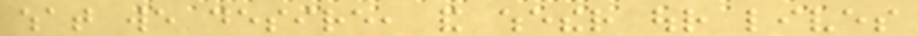what we desire, and whether our lives
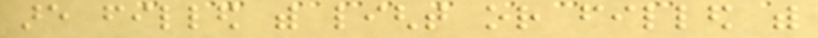are filled with light or filled with
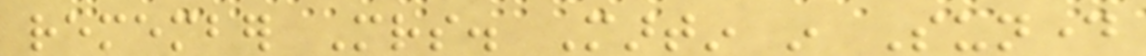remember Mrs. Martin in Sunday
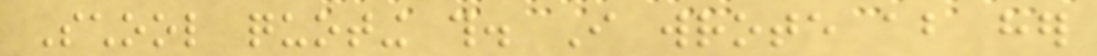School quoting this. I wrote about her
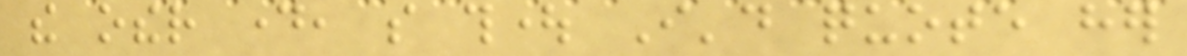the other day, so thought I'd quote her
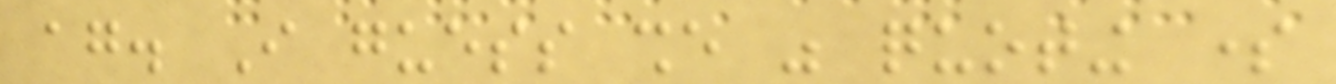again. I guess she was quoting some
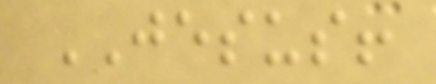JESUS!
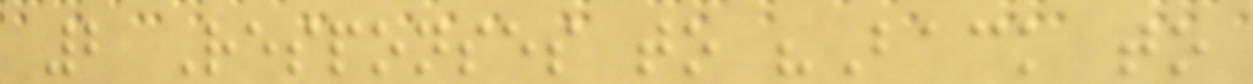2 Responses to "Back to
